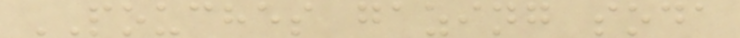POUCHES gazing soda
